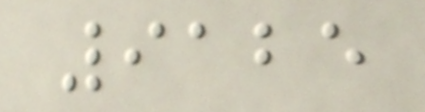9125
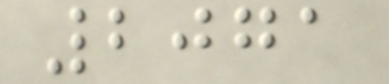2071
